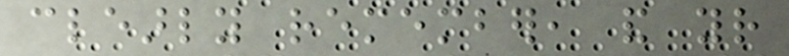clearly remember, and your
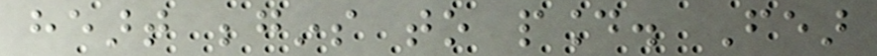heart begins to pound. Fear
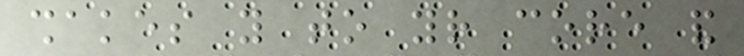shakes you to your core and
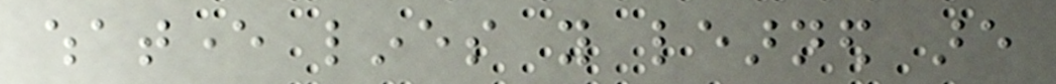whatever lines you learned are
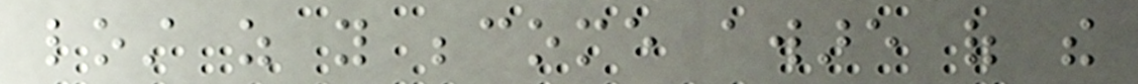lost as you become aware of the
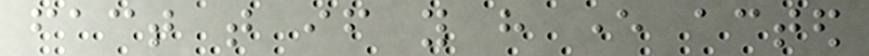fact that if you have ever acted
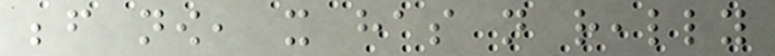before now, it has not really
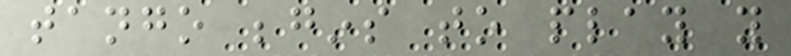tango begins to play you
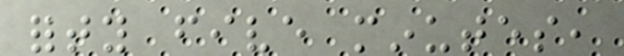forty five minutes,
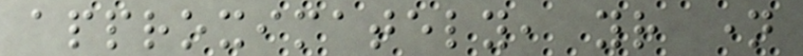approximately, your name
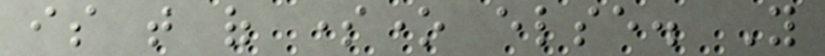is that of someone else. You
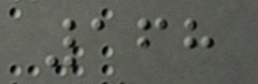168
